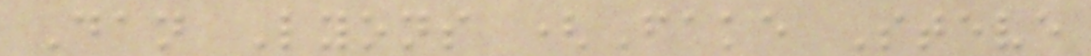Dan Lyons (Fake Steve
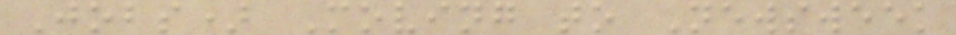Jobs) Moving to Newsweek
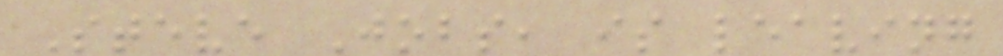Steve Jobs, is leaving
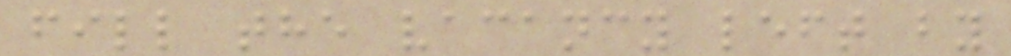fill the vacancy left by
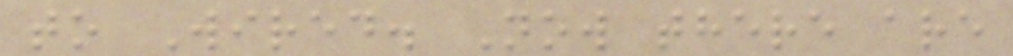to Wired. Now there are
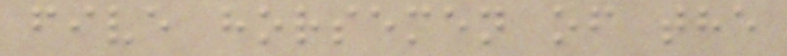five horsemen of the
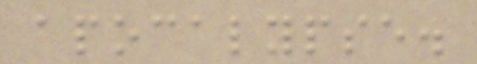apocalypse.
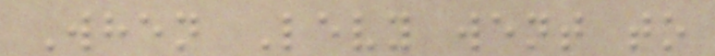When Levy went to
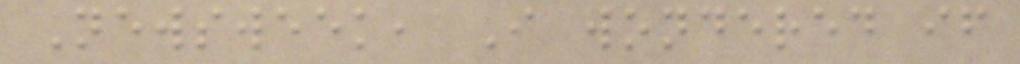Newsweek, I wondered if
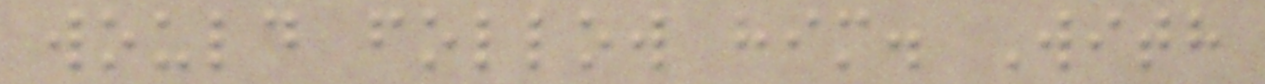would follow him. With
